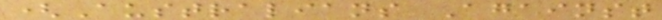(Australians Against
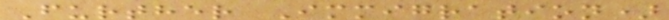Further Immigration)
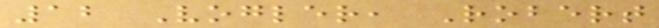12 Vogler, Robert
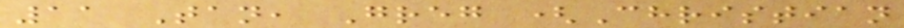11 Tan, Greg (Christian
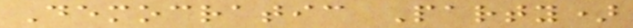Democratic Party)
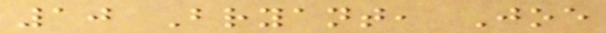10 Bryant, Joe
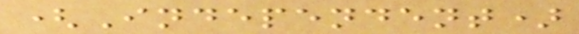(Independent)
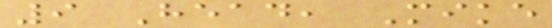9 Head, Mike
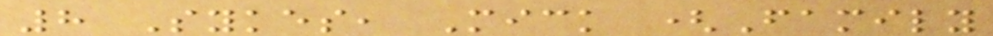8 Sykes, Mick (Family
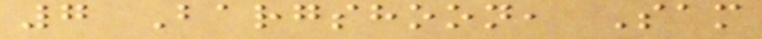7 Bargshoon, Sam
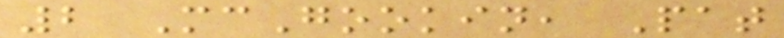2 McGookin, Pat
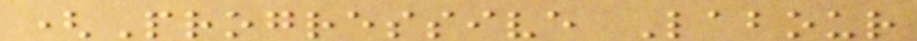(Progressive Labour
